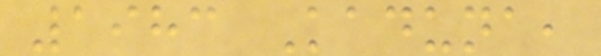1983 Kaduna,
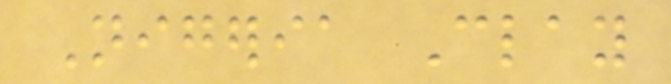Nigeria Clay
